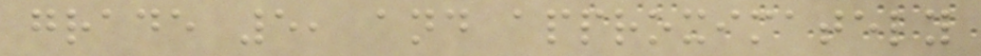grade 5, and approximately
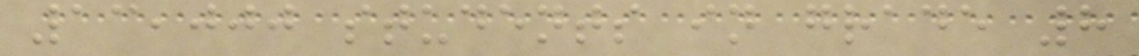13,000 students in grade 8
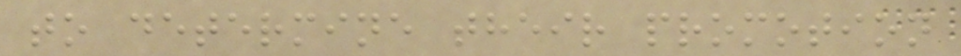to determine their promotion
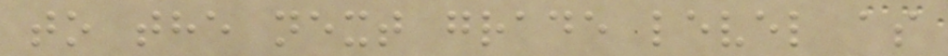to the next grade level as
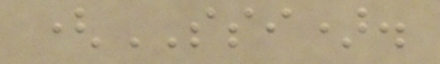(SSI).
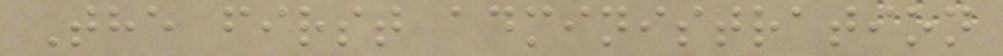The first administration
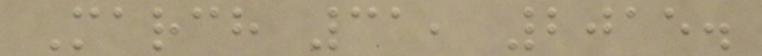March 31, 2015.
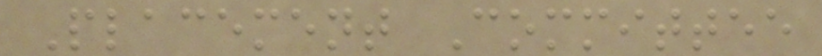Placement Committee
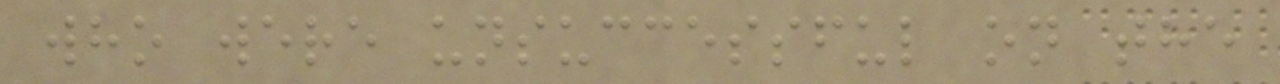who were unsuccessful on the
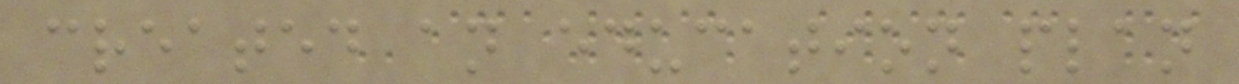created an education plan
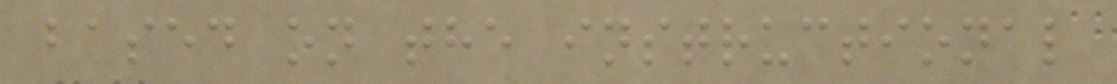based on the instructional
